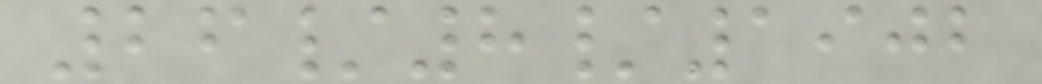26/8/1902
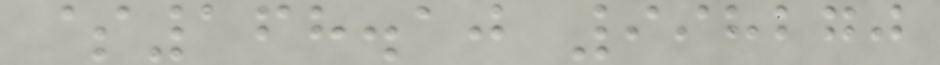$168.10 998270
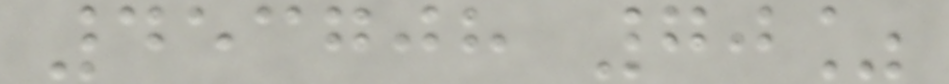453708 70%
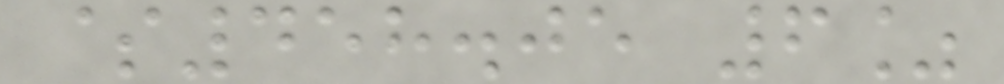$458.05 6%
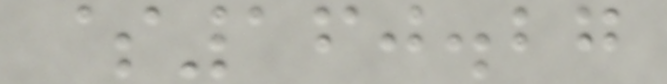$160.27
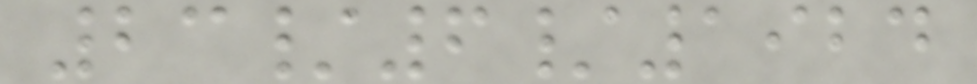23/6/1924
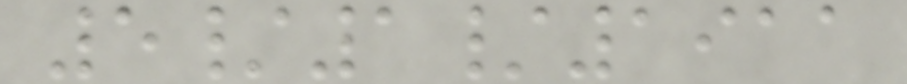5/1/1911
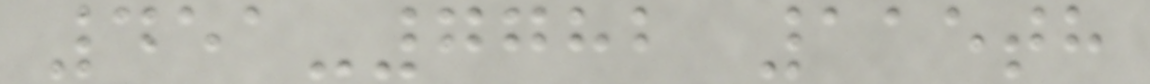451-7782 115th
